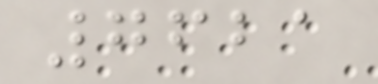7621
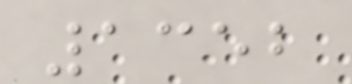1352
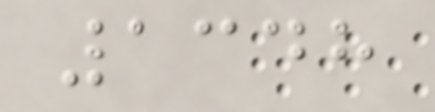1348
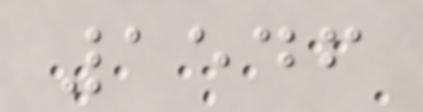1546
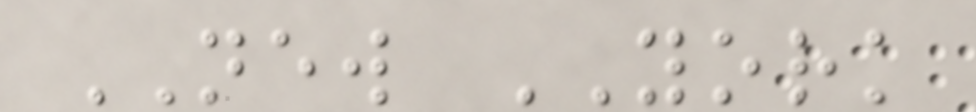NEW YORK
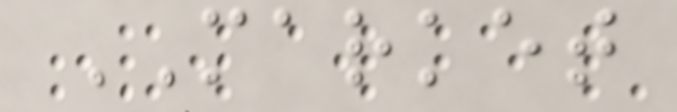MARKET
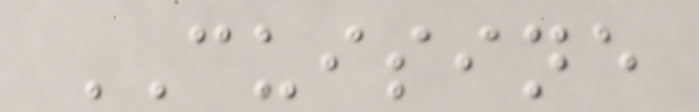CUISINE
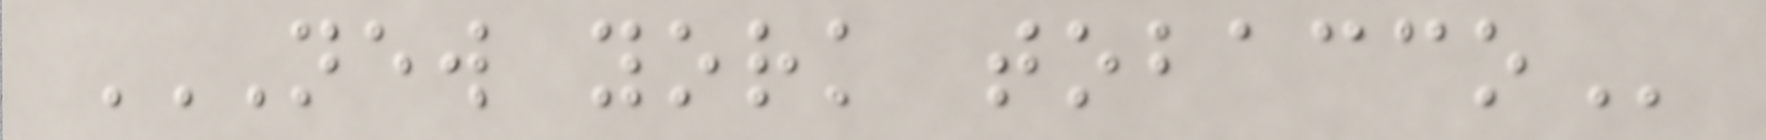NEW YORK TOBACCO
